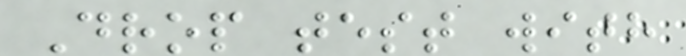Drop test with
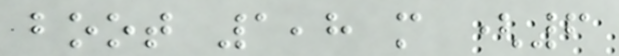boot 1,8 m (6
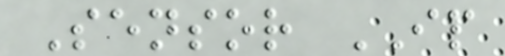Sensor IP
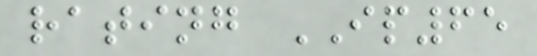rating IP65
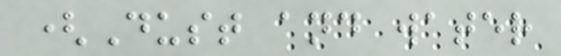(Dust and water
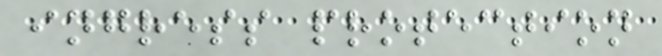ingress protection
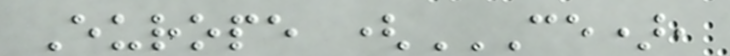Europe (CE),
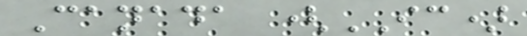Canada (IC)
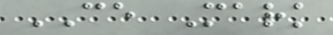CE Mark
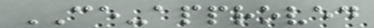CE-approved
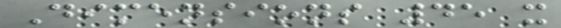Dimensions 45 x
